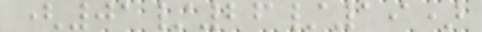(01/26/19)
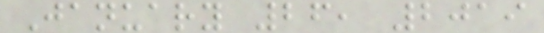January 26, 2019
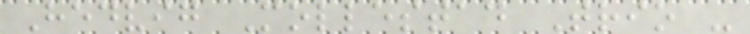Hedvig Mollestad Trio -
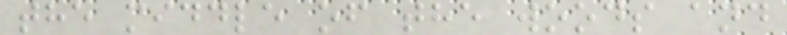the middle of the woods and
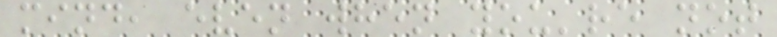mind, even when you're not
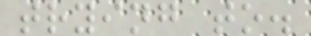trying to.
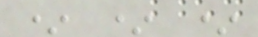* * *
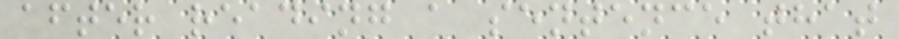after reading a sentence that
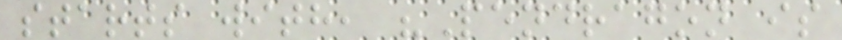starts with, "Pendragon is
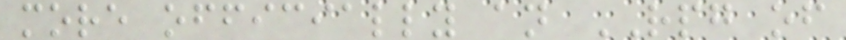more officially an RPG of
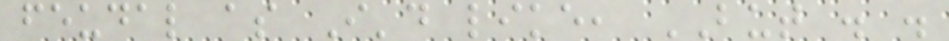feudal as I'd like, BUT . .
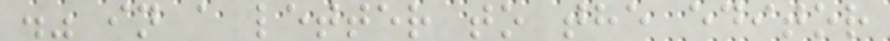." in a letter to the editor
